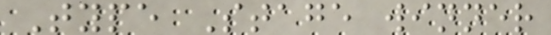Type Stage winner
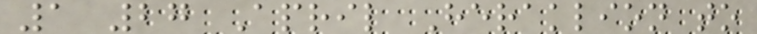1 27 April Heraklion to
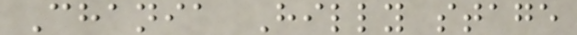Chania Hilly stage
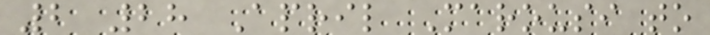2 28 April Marousi to
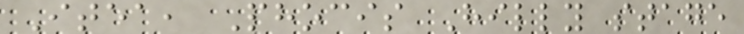Itea, Phocis Hilly stage
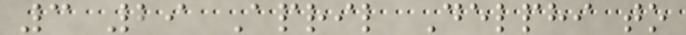3 29 April Delphi to
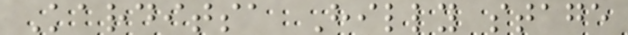Karditsa Hilly stage
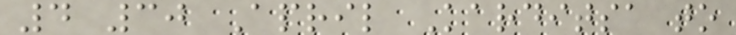4 30 April Karditsa to
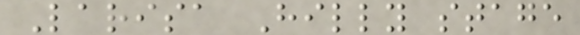Larisa Hilly stage
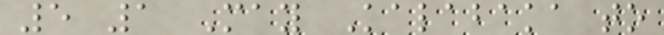5 1 May Kalabaka to
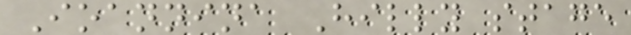Ioannina Hilly stage
